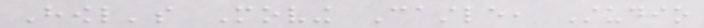Howl's Moving Castle, Studio
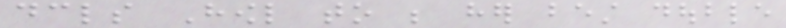declares Howl to be her best double
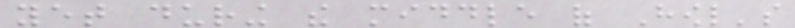yet during the middle of Howl's
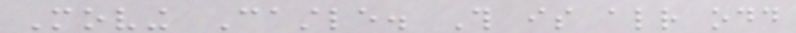Moving Castle. This is already odd
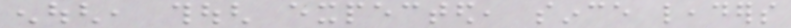enough, though expected, since leaders
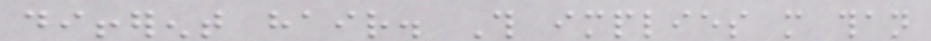different hair. This implies more than
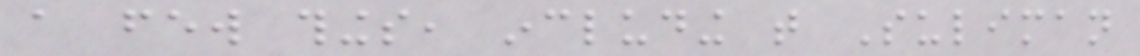a few things, including that Suliman
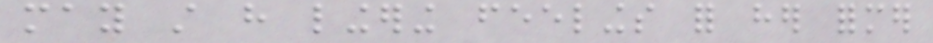may still have lingering feelings for her former
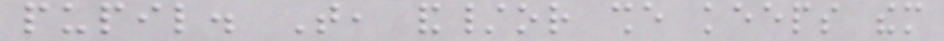pupil. That, and/or she keeps them
